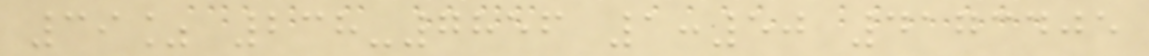39% 238-7856 1:50 4173405
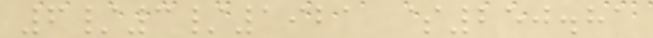6/3/1921 $250.81
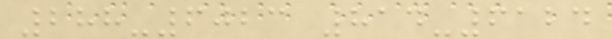288-6023 814-6124
